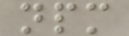npm
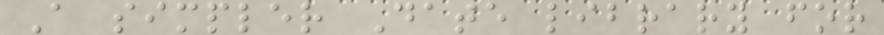A simpler Date library for
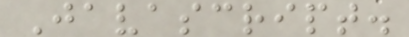Javascript.
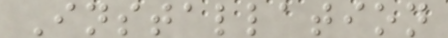Installation
